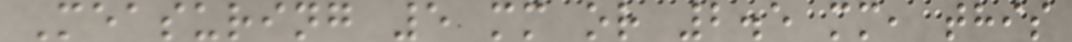Measuring 5 mm or 2.5 mm, this
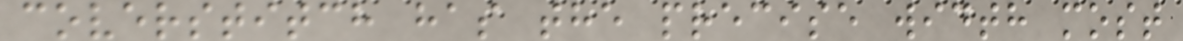coverstitch has the precise width most
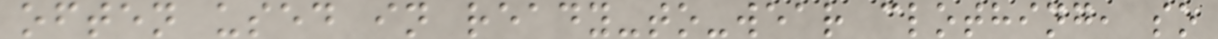often used in ready-to-wear clothing, so
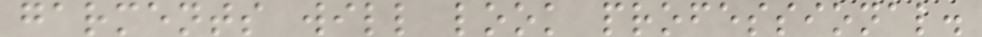garments will look professional.
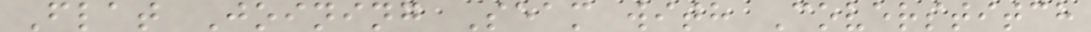Flat Joining Seam with Coverstitch
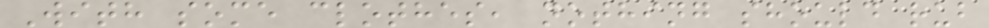With some clothes, nothing should rub
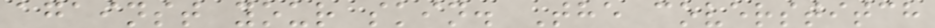against your skin. The coverstitch
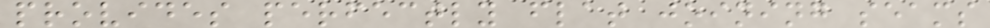provides perfectly flat joining seams
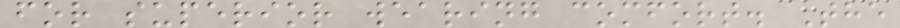for superior wearing comfort. The
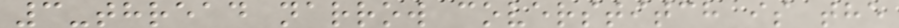3-thread narrow coverstitch is the
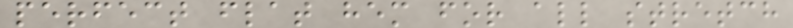perfect flat hem for all stretch
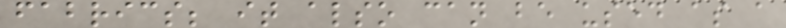fabrics; it also can be used as a
